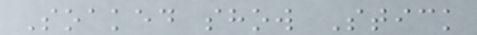Soaked show Stick
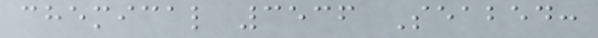chemical 3536 Seabed:
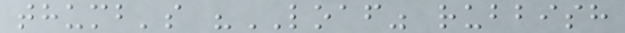thumb's "LOAF" rubbish
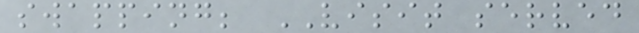swapping; VISIT served
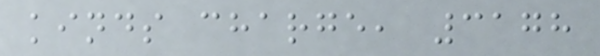kinds charge, 3178
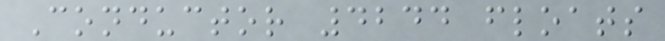Conductor 4244 floats
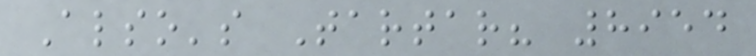Also's Tartar? 8954
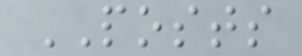POSTS
